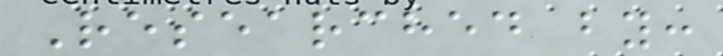Researched by:
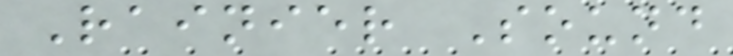Rainier Sound
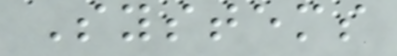Systems
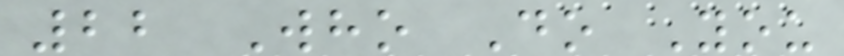22 Who Do You
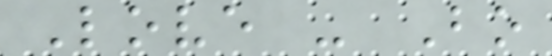Love - Bo
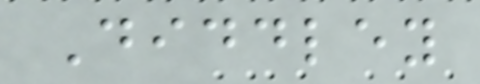Diddley
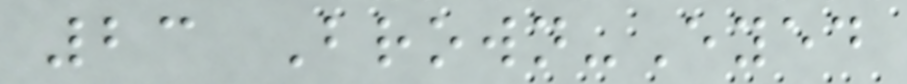23 Brown-Eyed
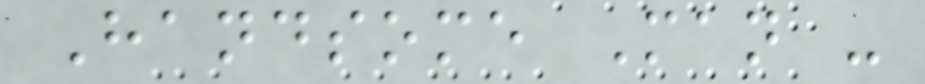Handsome Man -
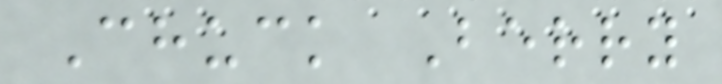Chuck Berry
